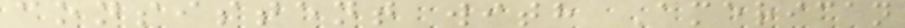consistent with American
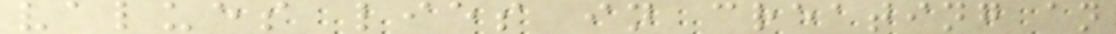values lies in creating an
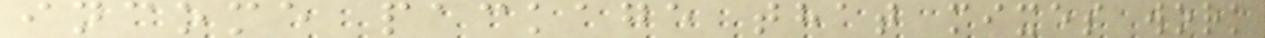income package that mixes work
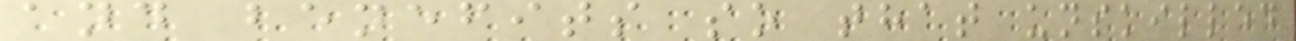and benefits so that unskilled
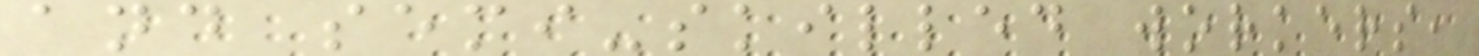and semi-skilled workers,
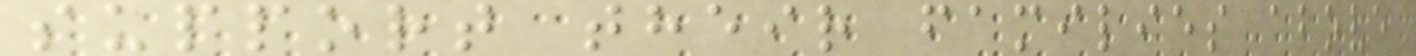support their families above
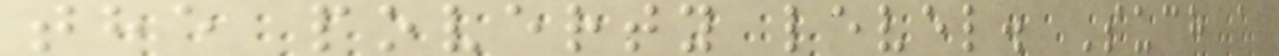the poverty level. Such a
